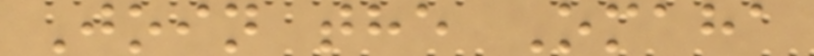Join the Omaha
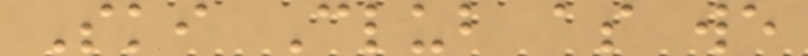Ski Club as we
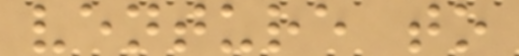venture to
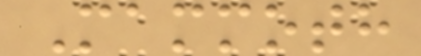Mammoth
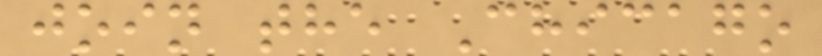join the Chicago
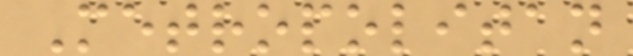Metropolitan
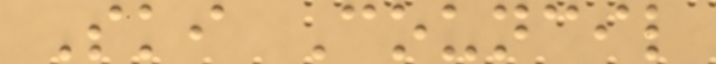Ski Council
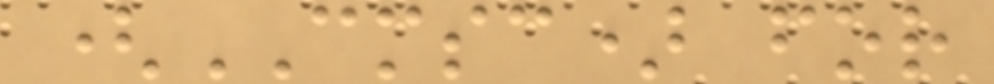(CMSC) for
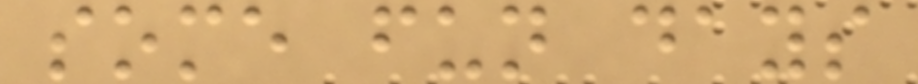some fun days
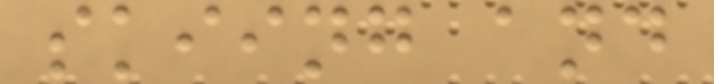skiing and
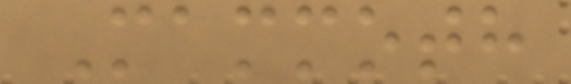Mammoth
